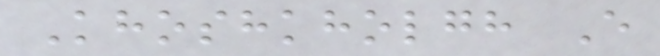Khoshkholgh E
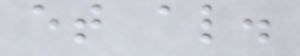et al.
